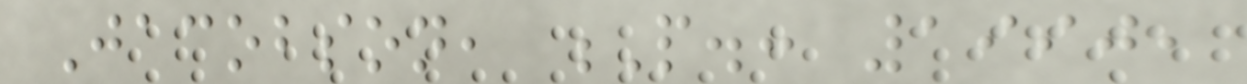Jacobson, P.: 1990,
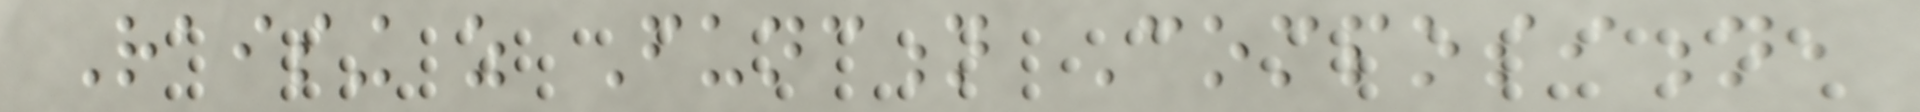Raising as Function Composition,
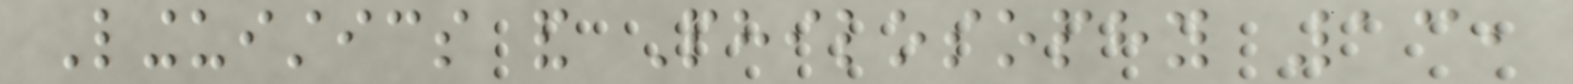Linguistics and Philosophy 13,
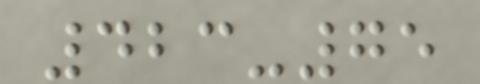423-75
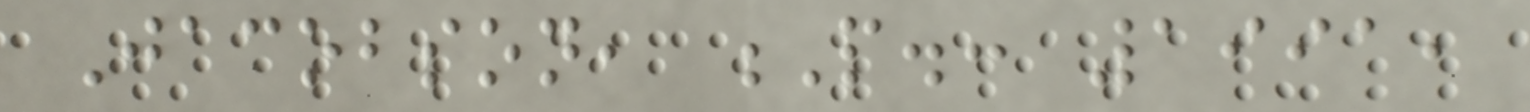Jacobson, P.: 1991,
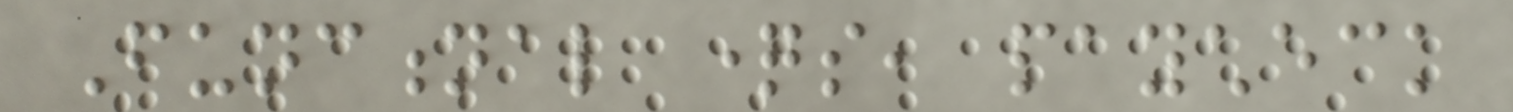Functional questions, paycheck
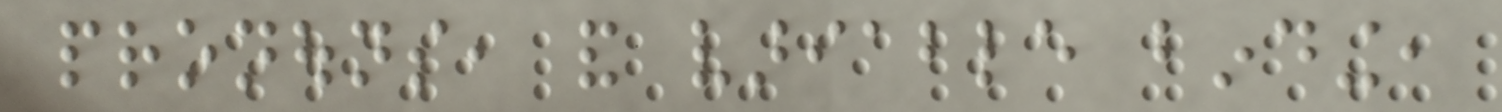pronouns, and variable binding,
